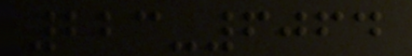223-6064
